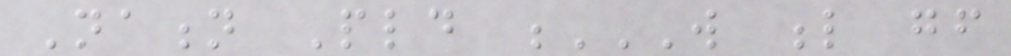Nation Pld W L GF
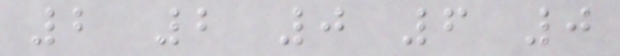2 2 0 6 0
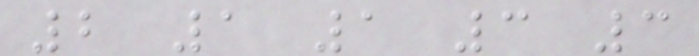2 1 1 3 3
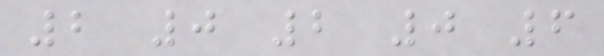2 0 2 0 6
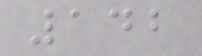142
